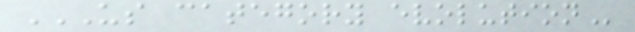US CATEGORY EVOLUTION
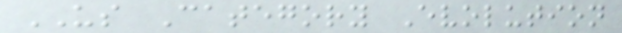US Category Evolution
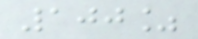100%
